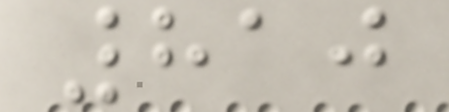810
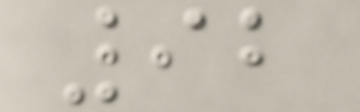92
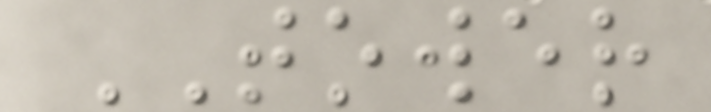TOWER
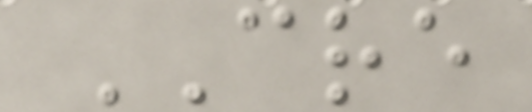CRE
